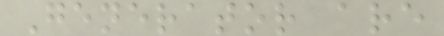Generator are
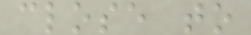close to
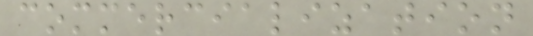commercialization
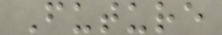Future
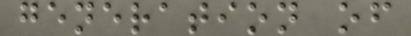generation of
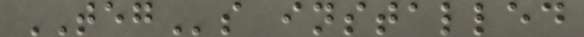TEGs installed
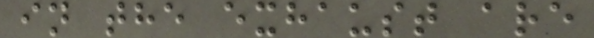in the exhaust are
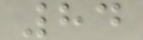84
